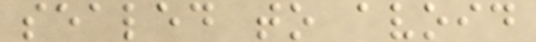sealed to avoid
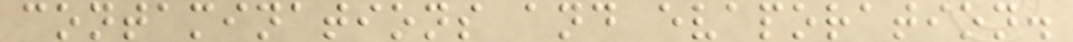contaminations and evaporation.
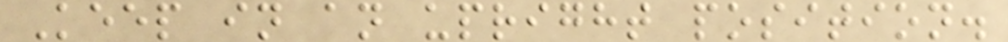Keep in an upright position.
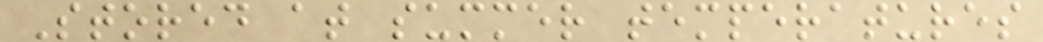Stored at summer temperatures
